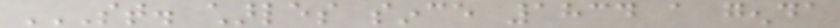ST. CHARLES SINCE 1834 A GENDA
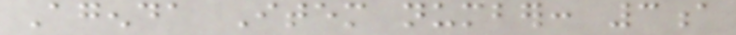Agenda Item number: 3a
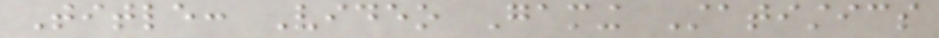Title: Video Gaming Statistics
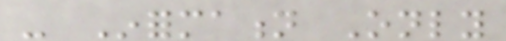- Information Only
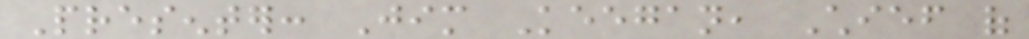Presenter: Jim Keegan, Chief of
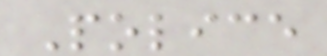Police
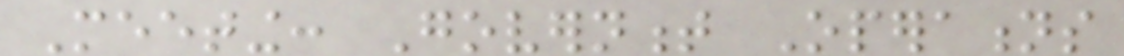Meeting: Government Operations
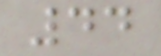44
